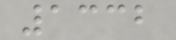1332
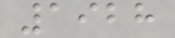1928
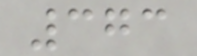373
